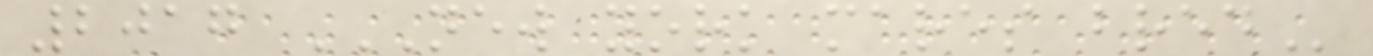2017 NEW YORK MARES BRED
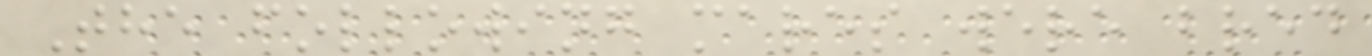The following mares were bred
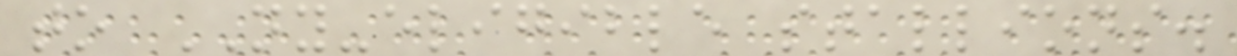to NY-eligible stallions.
